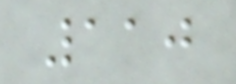110
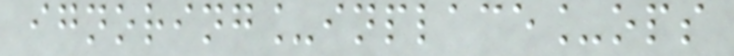ignoring_inplace_ops
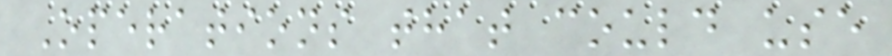Operations that could use
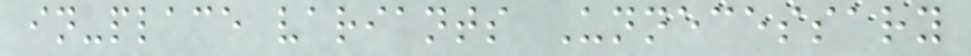in-place variants Unnecessary
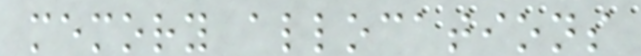memory allocations
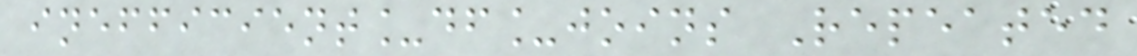inefficient_df_joins Repeated
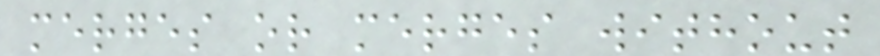merges or merges without
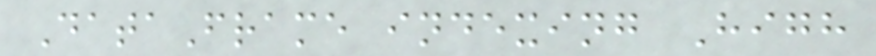DataFrame indexing High
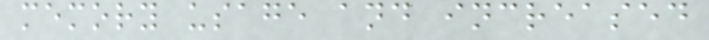memory usage and increased
